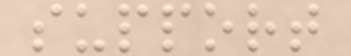support
